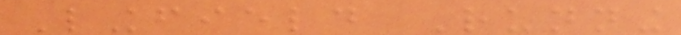Lingfield Running
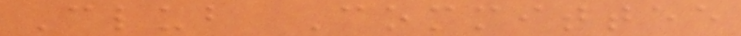Club Committee
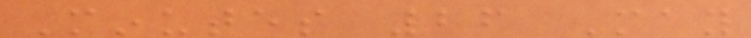Minutes 26 May
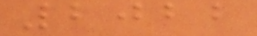2022
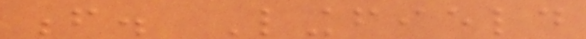f. Lingfield
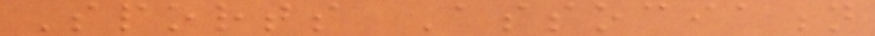Sports Association
